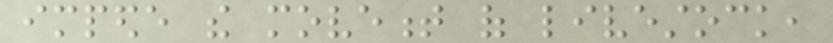impede the movement of livestock,
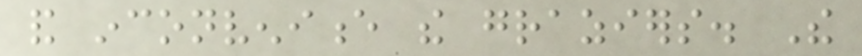and inconvenience the graziers. The
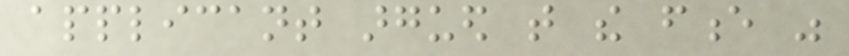applicant argued that the fence was
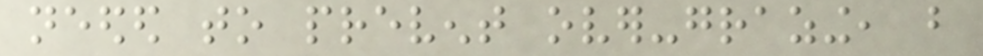needed to prevent over-grazing, but
